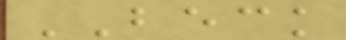BECK
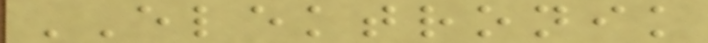ELEKTRONIK
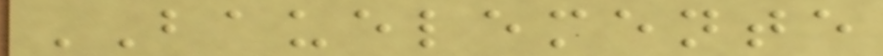BAUELEMENTE
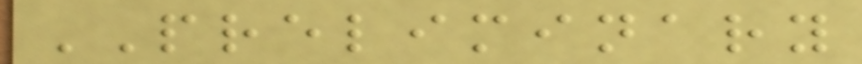PRELIMINARY
